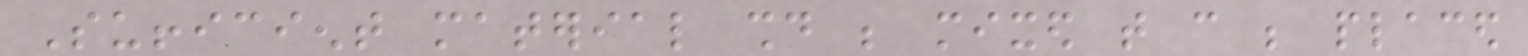Sufficient material should be mixed that can be placed
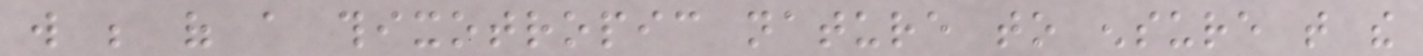will be of a thixotropic nature to ensure that the
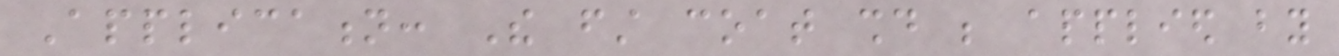Application: The first coat should be applied by
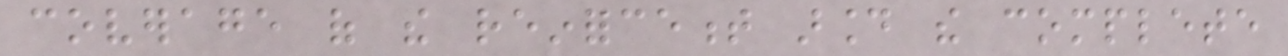coverage of the reinforcement around the complete
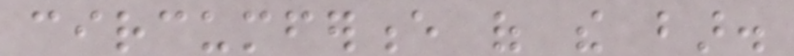circumference of the bar.
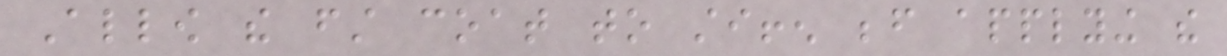Allow the first coat to stiffen before applying the
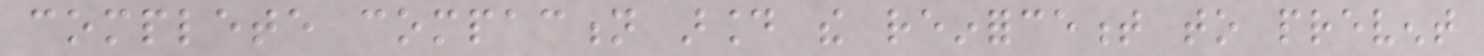complete compaction around the reinforcement to prevent
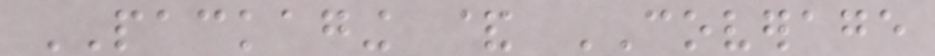PACKAGING & COVERAGE
